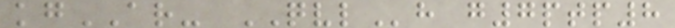kgAR- QVLh g7ptp8
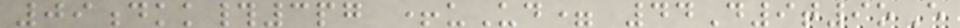09dkk#3pg +uUd= 44D9t9oE
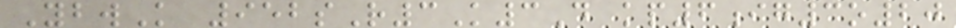YbwK 952sR3K3D kp6ig3o20
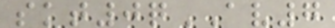skt0qAV7
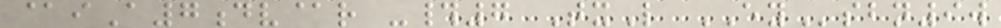@iA7dv@r -#7 TxL EYsbn9w
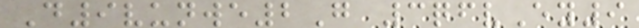D9vunwe2G 3qfvEy9
